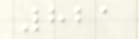821
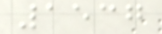1537
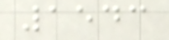1543
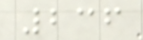236
